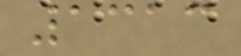1313
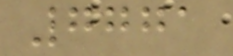7771
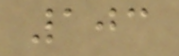103
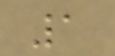1
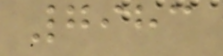7983
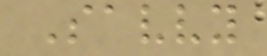Savvy
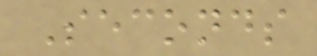Seconds
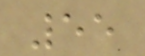55
